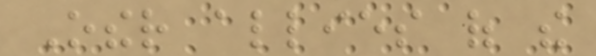Other allies of the
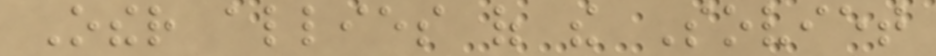Other allies of the Soviet
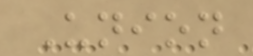Union
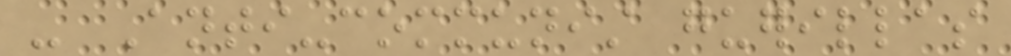- Anti-communist guerillas
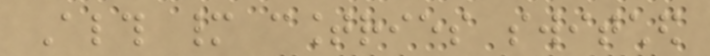Although many countries switched
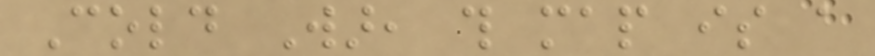Cold War, this map is a
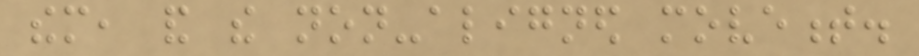them, and the non-aligned movement.
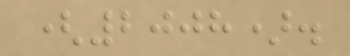(2008).
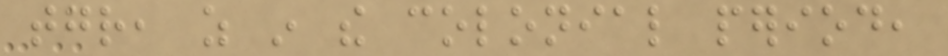together, as in the colonial period,
